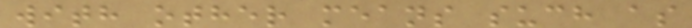with other means such as
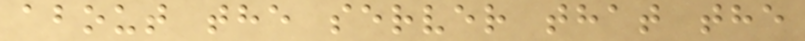about the server that the
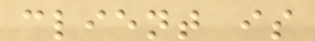client is
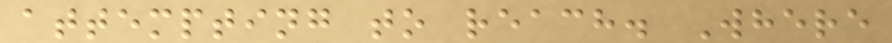attempting to reach. Where
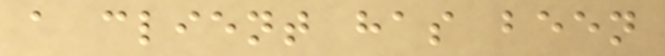a client has been
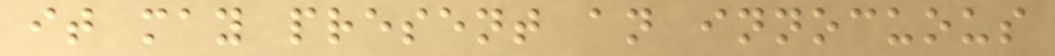it may present an innocuous
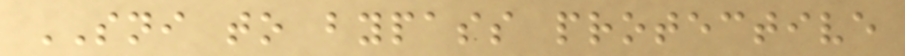SNI to bypass protective
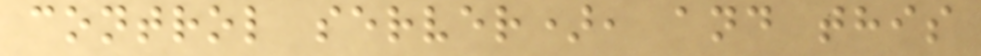control server), and this
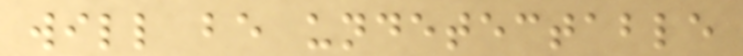will be undetectable
